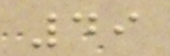49
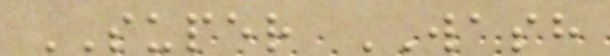SUPER WASH
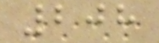208
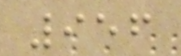956
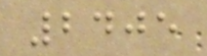2405
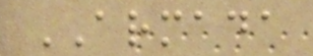ARMADA
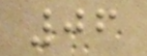06
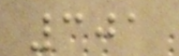301
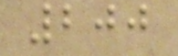200
